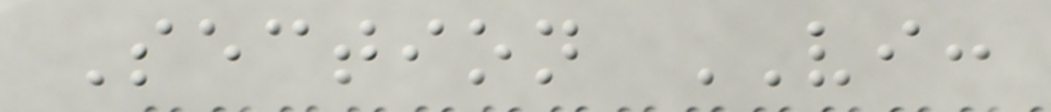Section VI:
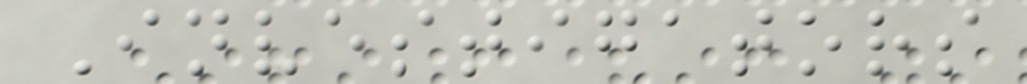Investigators
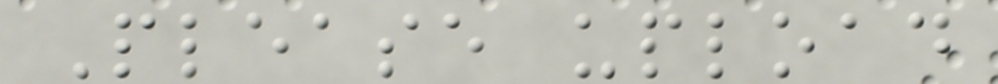Please upload
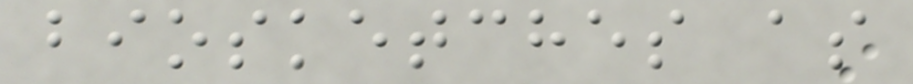biosketches as
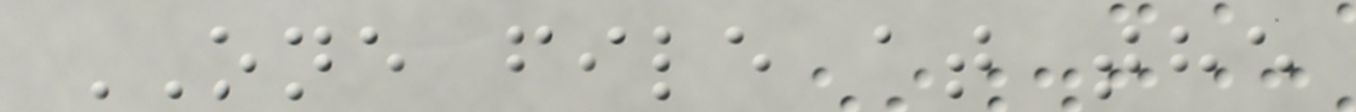ONE file at the
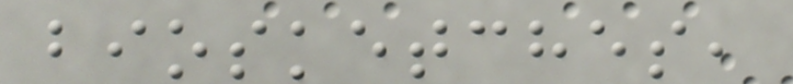biosketches,
